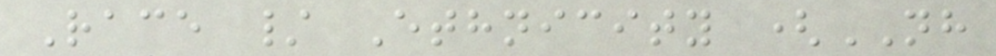Race / Ethnicity (NH
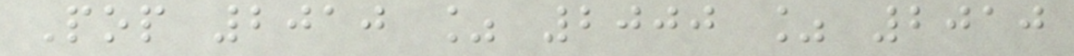Pop 2010 % 2000 % 2010
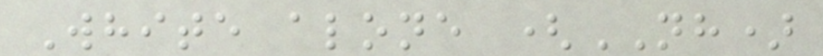White alone (NH)
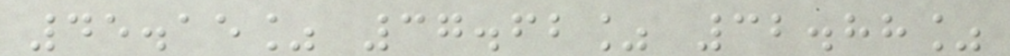45.15% 37.62% 32.88%
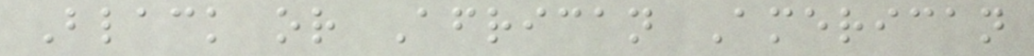Black or African American
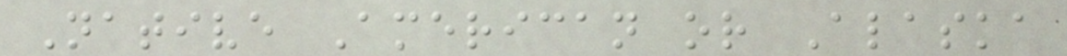Native American or Alaska
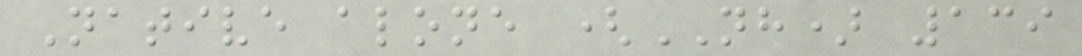Native alone (NH) 139
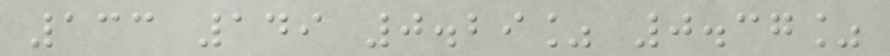133 149 0.29% 0.37%
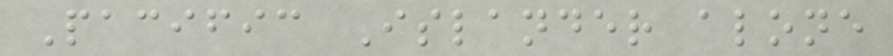Pacific Islander alone
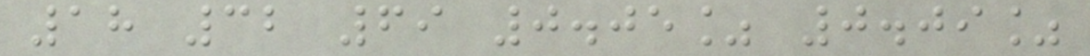18 32 69 0.05% 0.09%
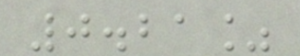0.21%
